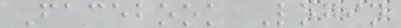Facebook Login
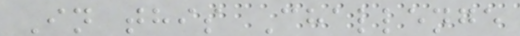In this Challenge
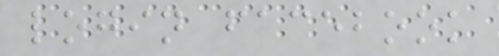login facebook
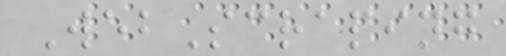WebScraping
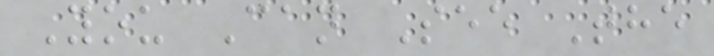You Can See The
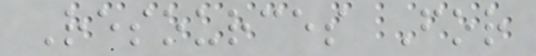Resources For
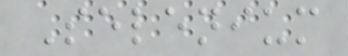Selenium
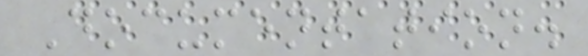Documentation.
